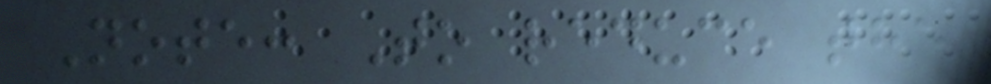Note: To reduce the
